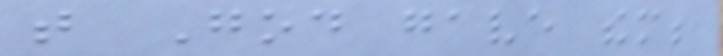that God gave them;
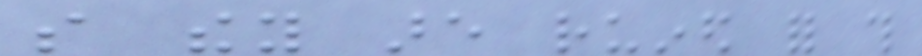so they are ruined for this
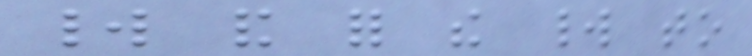world and for the world to
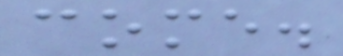come.
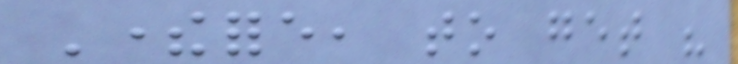Therefore, to get his
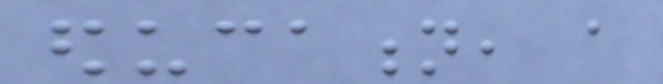education, a
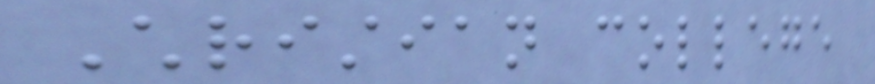Christian college
